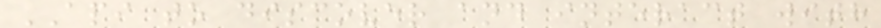API to discover and interact with
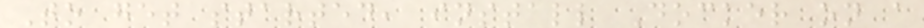To get started, install Docker on a
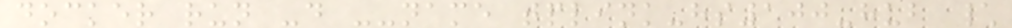docker run -d --name tplink-hs100-hub \
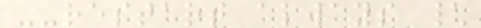--restart always \
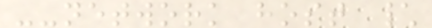--network host \
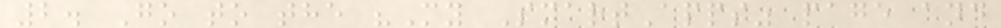2. Go to the "My SmartApps" page and
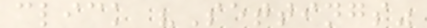click "Settings"
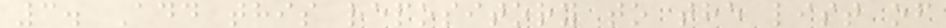3. Add this repository to the list of
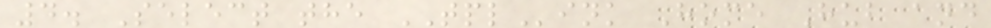4. Select the TPLink Home Hub and
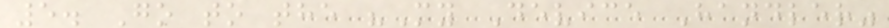5. Go to the "My Device Handler"
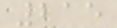215
